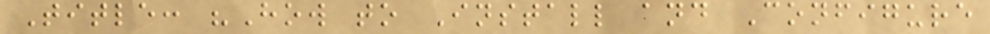Title: "How to Install and Configure
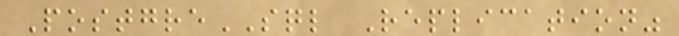PostgreSQL Replication"
